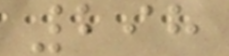298
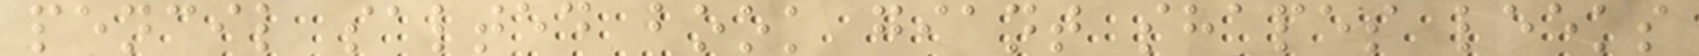pencil salted book giant shapes leeks
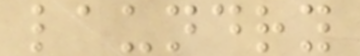laundry
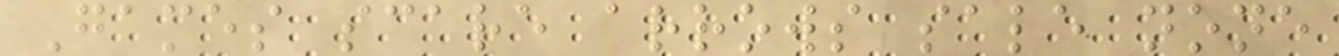Games scare arrows sale none
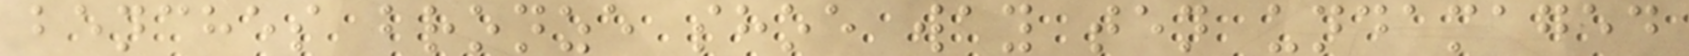benches bronze shoe way ten undamaged
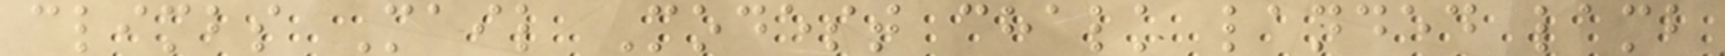climbs Mail Modest chalk landed lamb
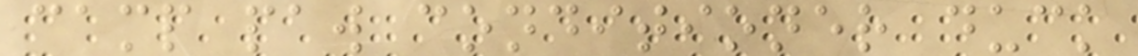camp paw conditioner duck
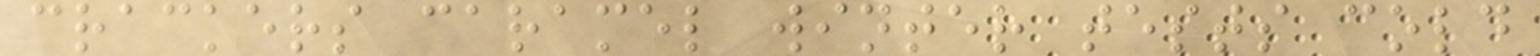crackers caramel winter tests cold
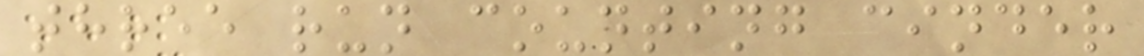three run counting cinder
